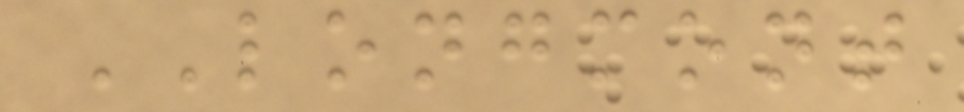LONGMONT
